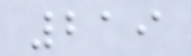219
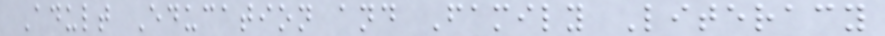Adult Education and Family Literacy
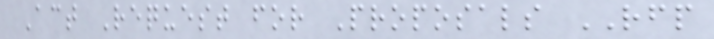Act Request for Proposals RFP
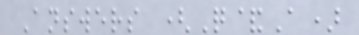Answers (Q&A)
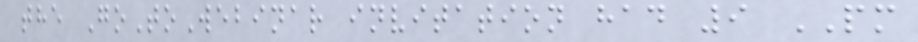the GoToWebinar invitation had 9 PM
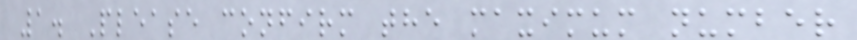1. Please confirm the maximum number
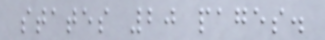states 20 pages.
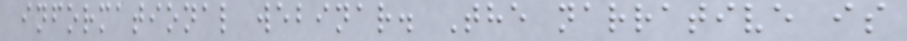informational webinar. The narrative is
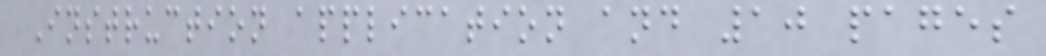Instruction application and 10 pages
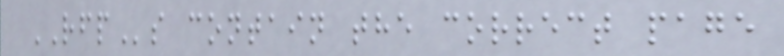RFPs contain the correct page
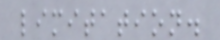limitation.
